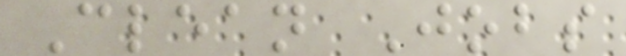Clean Jobs
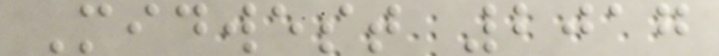Midwest 2017
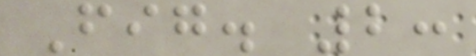Fig. 2:
